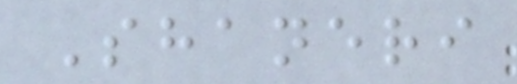Shaneri
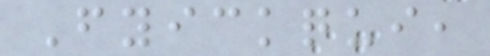Fyickqui,
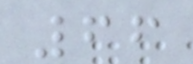66
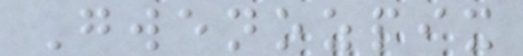Gwenozpix
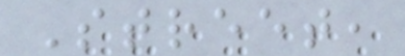Street,
